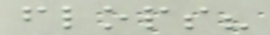flops?
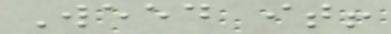Weed it!
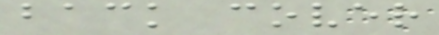back cover
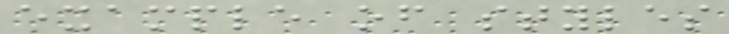example of styles
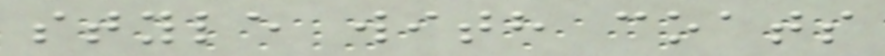style with coats
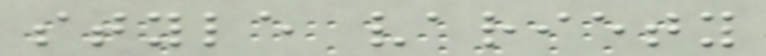style variety
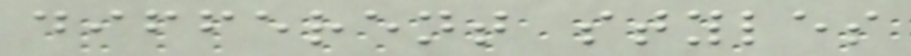different styles
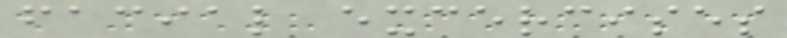facial excercises
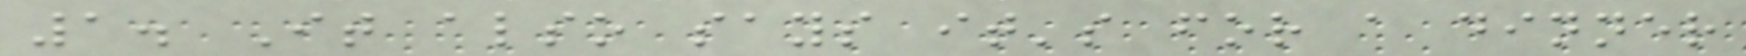1. It also says it's for a dinner
